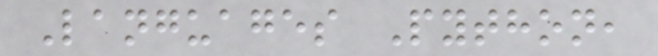Languages Python,
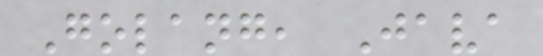Golang, Java
